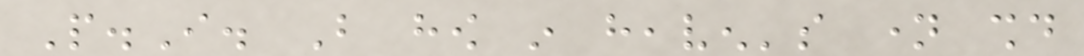P.I. But how in heaven's name should
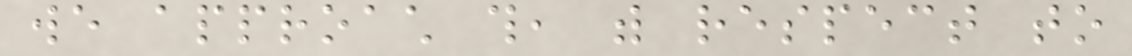we approach this, with respect to
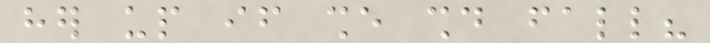her up if she should fall?
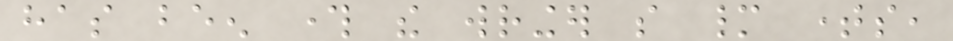has been through the wringer so many times,
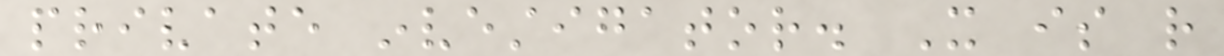private investigator. It is rather
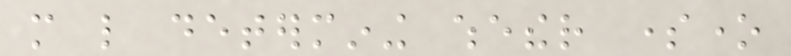more like determining whether someone
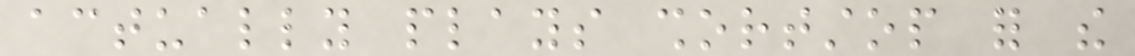actually plays shortstop for the
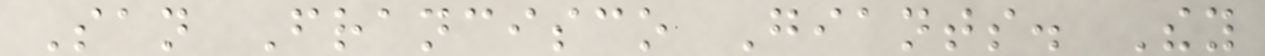San Francisco Giants. They
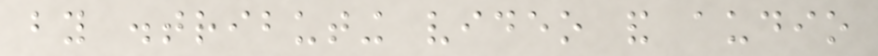by distributing video and audio
